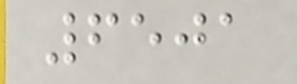6501
